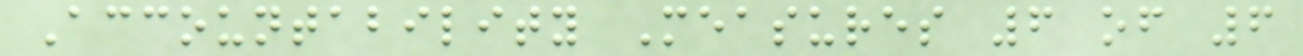Accountability Measures 6 of 6
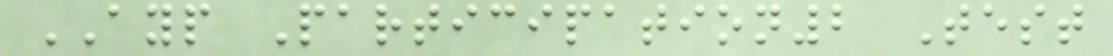AYP Participation2 Test
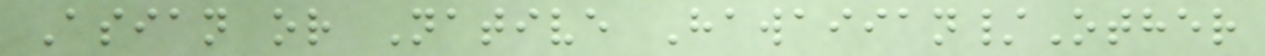Asian or Native Hawaiian/Other
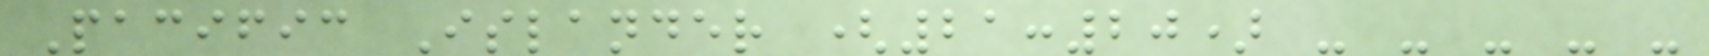Pacific Islander (21:20) - - - - -
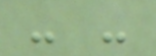- -
